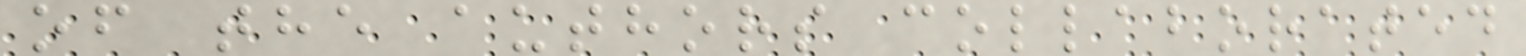of the authors collaborated
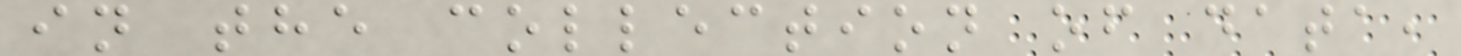in the collection of data,
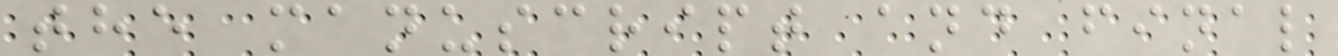the manuscript and final
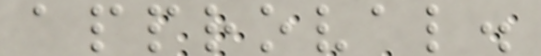approval.
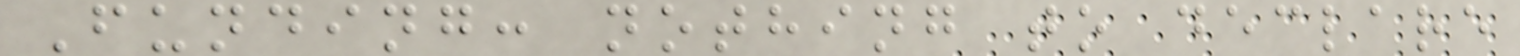Funding: nothing to declare
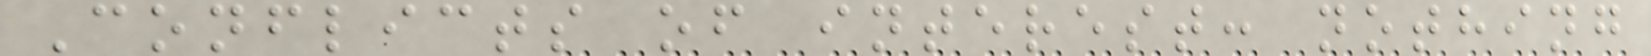Conflicts of interest: nothing
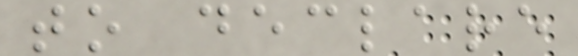to declare
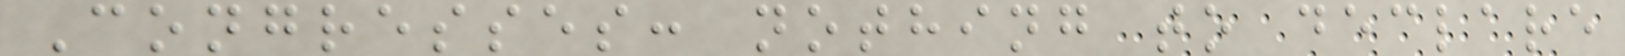Congresses: nothing to declare
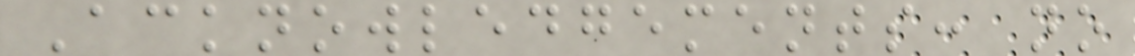Acknowledgements: no
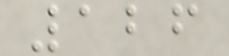126
